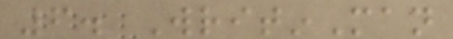6. WritinMan
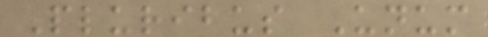Pluribus Unum
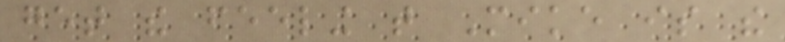get the feeling that Mike is the
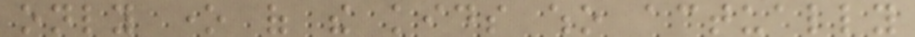only one of the kids who actually
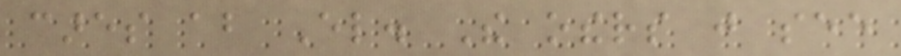cares about El. The others just see
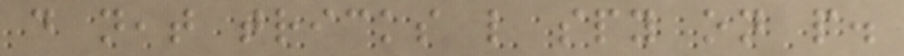do neat tricks like spy on people.
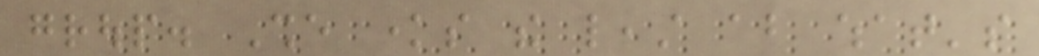group. She knows the least about what's
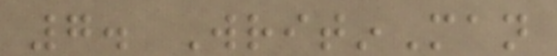7. WritinMan
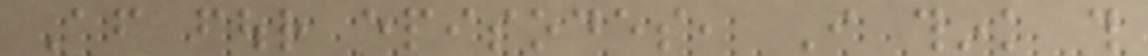After four episodes, I think this
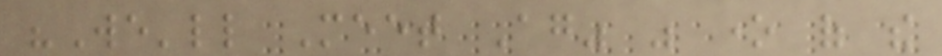"We'll Meet Again" was one of the
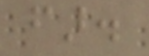far.
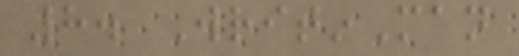8. WritinMan
